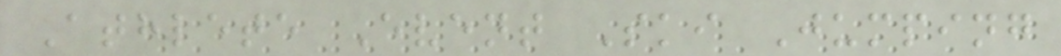Athlete Event Ski Jumping
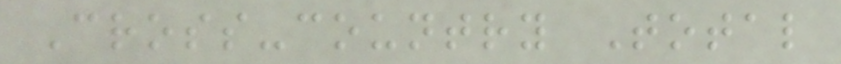Cross-country Total
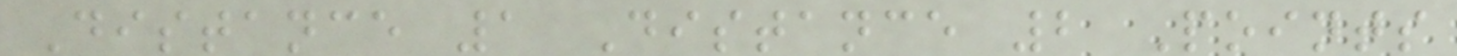Distance 1 Distance 2 Points
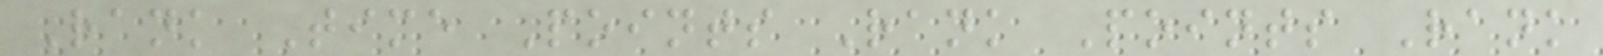Rank Time Points Rank Points Rank
